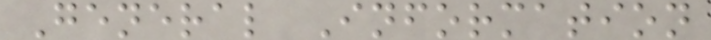General Information
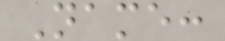Name:
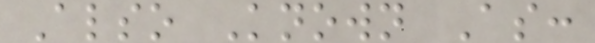Also Known As:
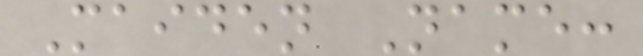Maiden Name:
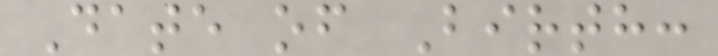Date of Birth:
